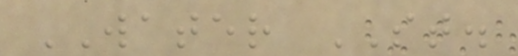WATER ST.
